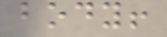body!
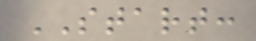START:
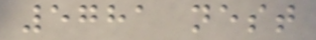5781 nest
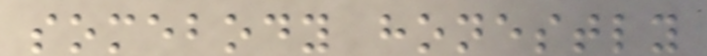somebody honestly
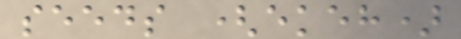seeds (ekeh)
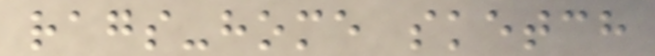rags-home sketch
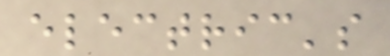electric's
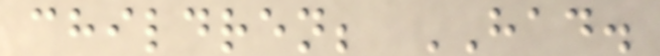children; HAD.
